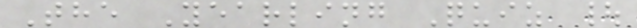The Yearling Quiz |
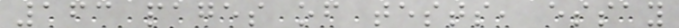163 pages of tests, essay
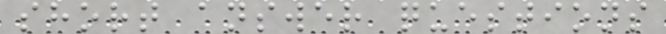short answer questions
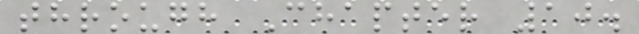through Chapter 10.
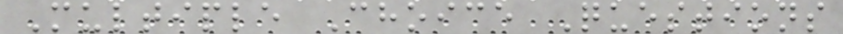Multiple Choice Questions
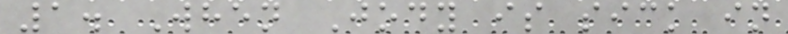1. When Jody is sick in
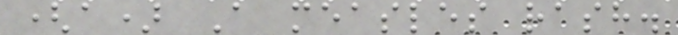(a) A measles rash.
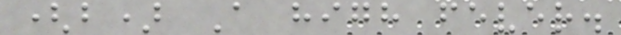(b) A high fever.
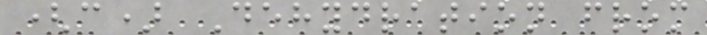(c) Dehydration from
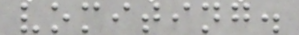vomiting.
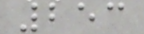253
